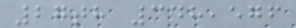27th 348,576
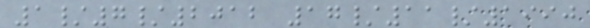1/7/2012 17/11/1990
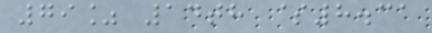79% 14th $8.31
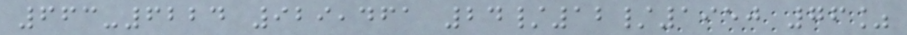663-6224 929,461 24/12/1950 76%
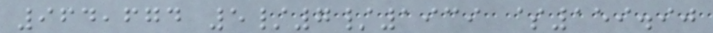964,674 5/7/1939 $159.90
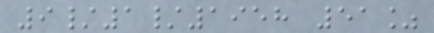9/1/1958 51%
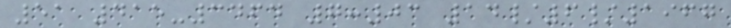51 415-3464 7:03 14/6/1967
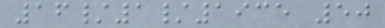16/1/1935 50
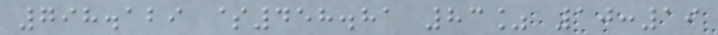798.129 $458.81 83% 10:19
